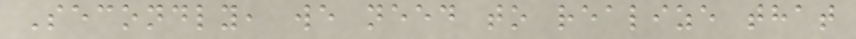Secondly, we need to realize that
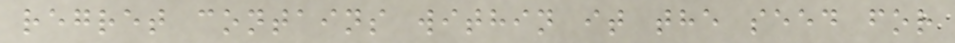regret contains within it the seed for
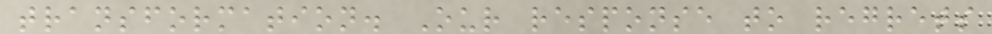transformation. Our response to regrets
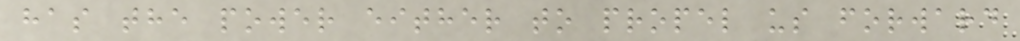has the power either to propel us forward
